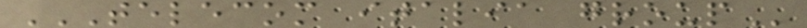TELECOM ITALIA GROUP
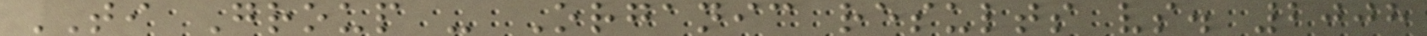TI Group - Organic results vs. 2008
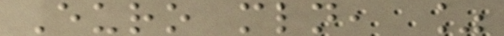Euro mln, %
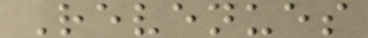Revenues
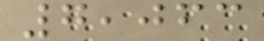7,063
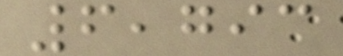6,793
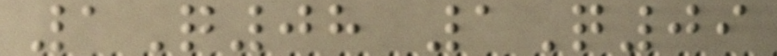1Q08 1Q09
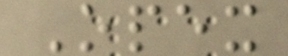Opex
